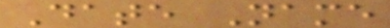Date Name
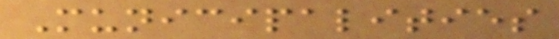Municipalities
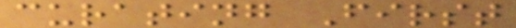curating First
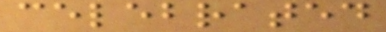celebrated
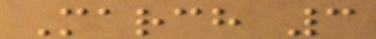March 3
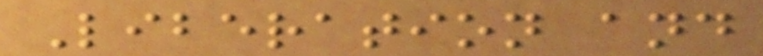Liberation and
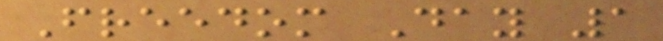Freedom Day 1
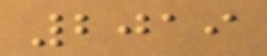2019
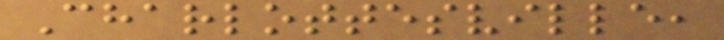Charlottesville,
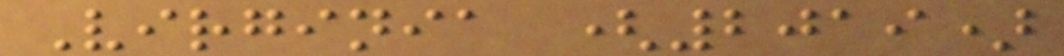Virginia (2019)
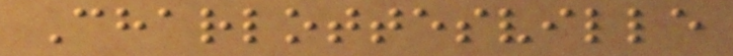Charlottesville
